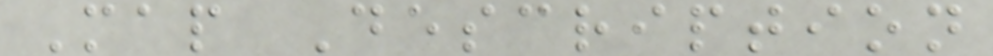Map Description
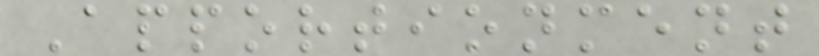Apportionment
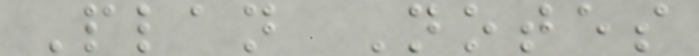Plan Notes
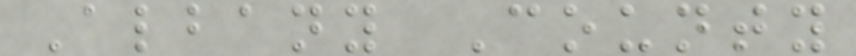Albany County
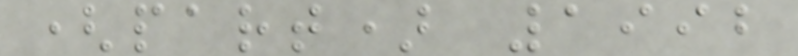(part) 1992
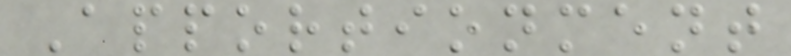Apportionment
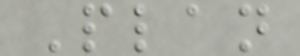Plan
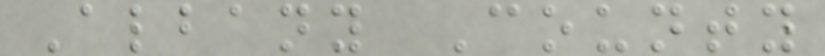Albany County
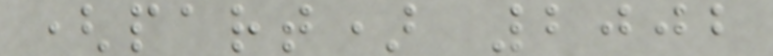(part) 2002
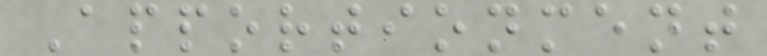Apportionment
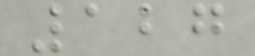127
